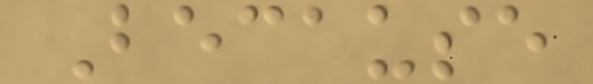Because
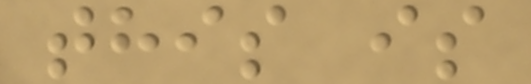this is
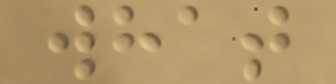what
